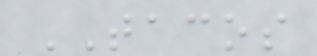TACOS
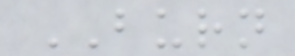BURN
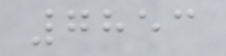7853
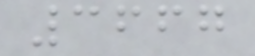3667
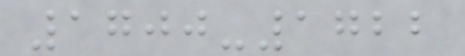1700-1722
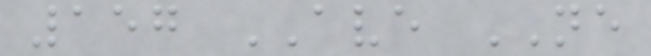157 AVE NE
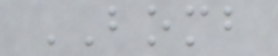BOMB
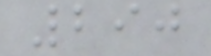290
